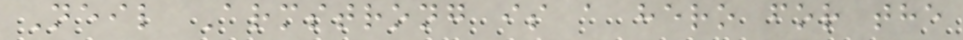Neil Armstrong is a hero for the
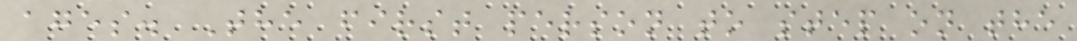ages. The first person to step on the
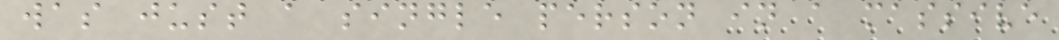was just a single person in a massive
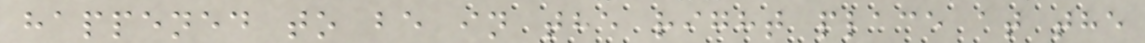happened to be in the right place at the
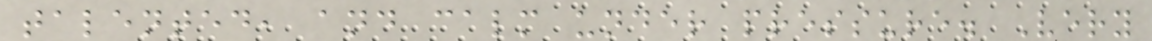talented, and calm under pressure. Very
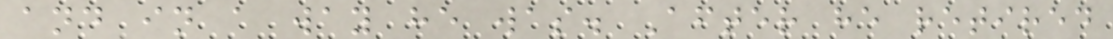and in a way he was. After he retired
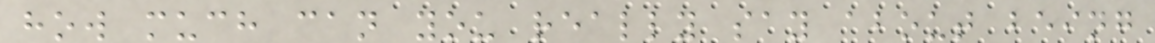how much can you really say about being
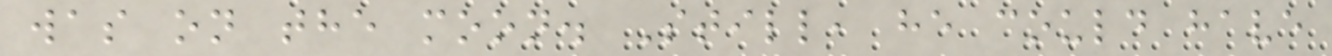was on the moon. Still, he could have
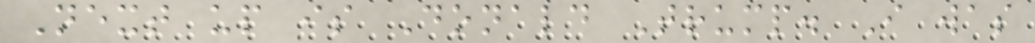Next up is Donald Trump. I was
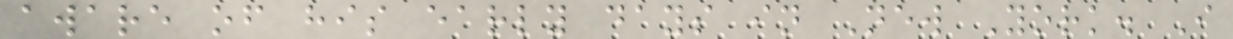aware of his early days in New York. I
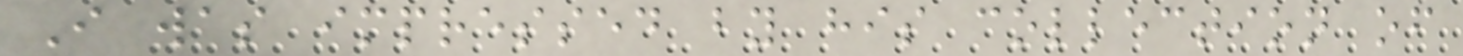I was impressed by his collection of
